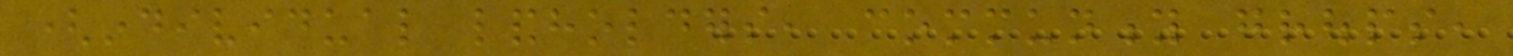(individual landholders, community groups,
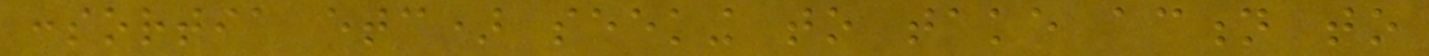consortia etc) seeking to take action to
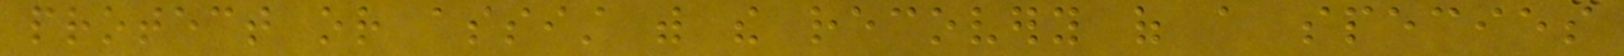protect or assist with the recovery of a species
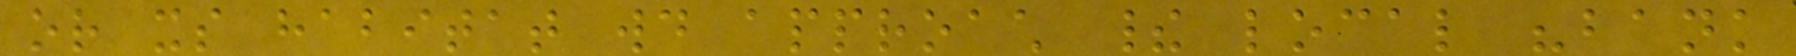or its habitat would approach their local "bank
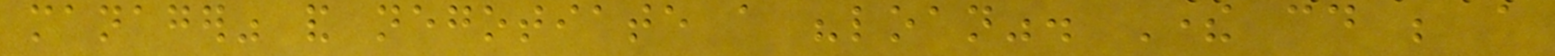manager" and negotiate a "loan". There could be a
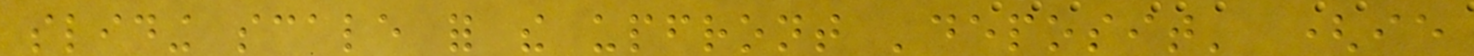sliding scale for the upfront 'deposit' (ie
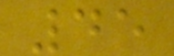45
